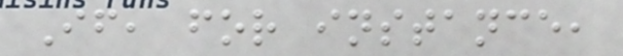If, for instance,
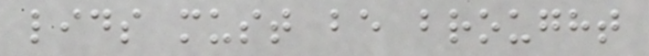lids must be brought
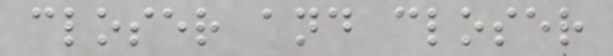closer and closer
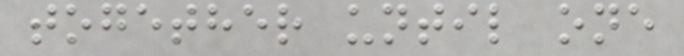together until one
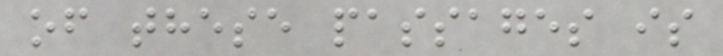of these passages is
